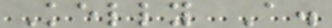Kelly A.
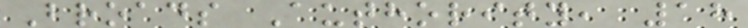Broads Authority, 18
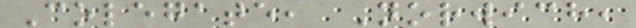Colegate, Norwich,
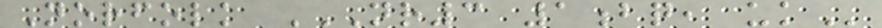Norfolk NR3 1BQ, UK
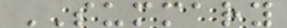SUMMARY
